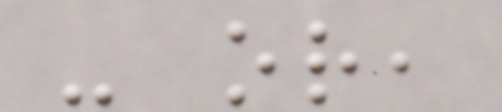- or,
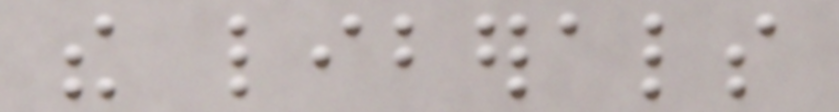the liberals
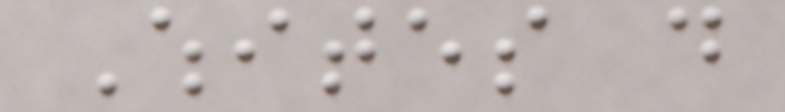Whites do
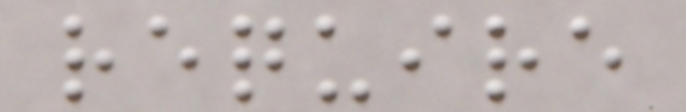require
